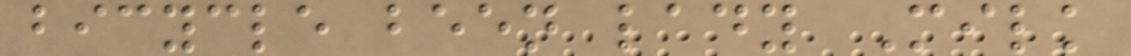bicycle been lady Milk
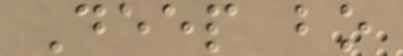Deep bo
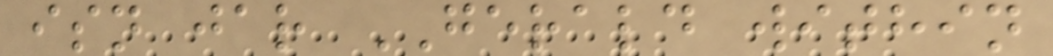isn jar GERALD within
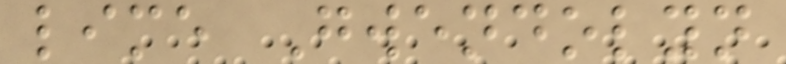lime Gwendolyn
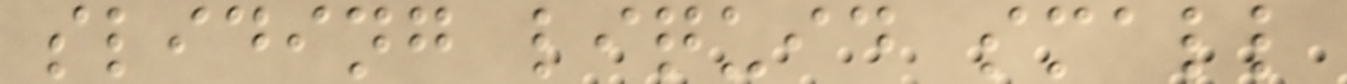sliding liquid small
